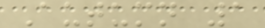Autumn 1
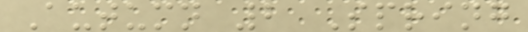Autumn 2 Spring
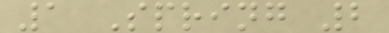1 Spring 2
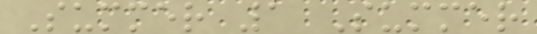Summer 1 Summer
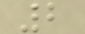2
